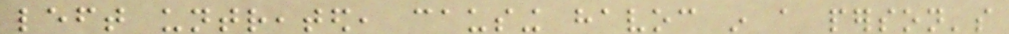left untreated, causing havoc in a person's
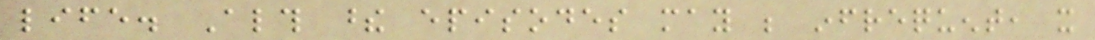life. Although these episodes may be infrequent, it
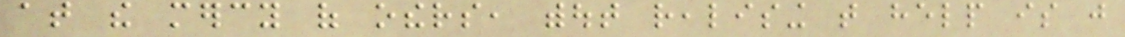at the mercy of others, without realising that help is just
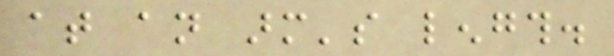at an arm's length.
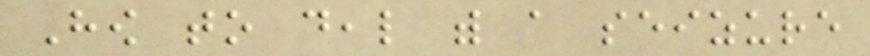How to deal with a seizure
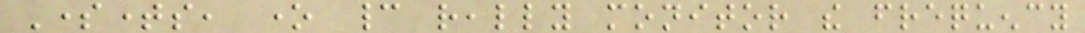Sometimes, one cannot really monitor the frequency
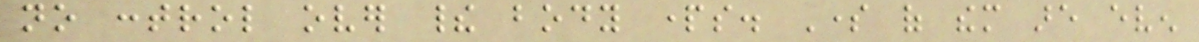no control over their body parts. Some of them are even
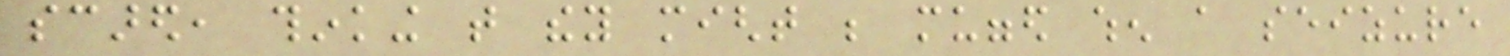scared, thinking that they might be mugged when a seizure
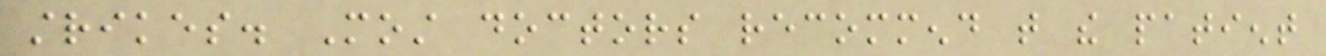strikes. Most doctors recommend that the patient
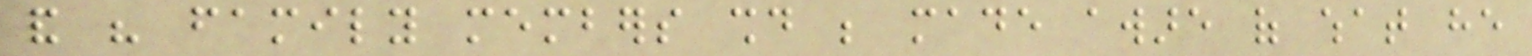and his family members should be made aware of what he
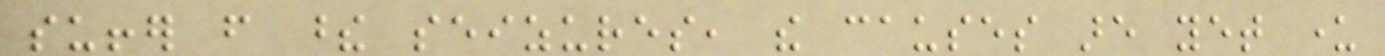suffer from these seizures, the causes are yet under
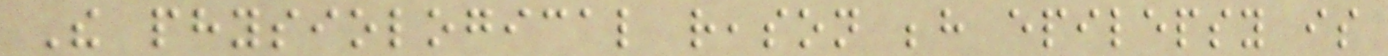The physiological reason behind epilepsy is
